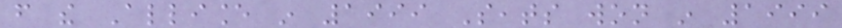from the Alliance in 1999 Seats won in 1999
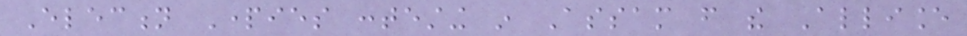Election Parties contesting in Assam from the Alliance
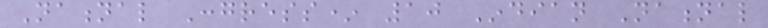National Congress* 10 Indian National
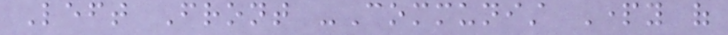Left Front -Communist Party of
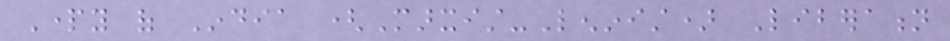Party of India (Marxist-Leninist) Liberation
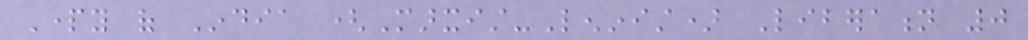Party of India (Marxist-Leninist) Liberation 0
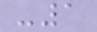-1
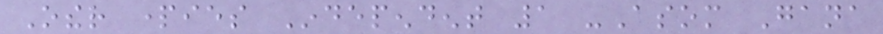Other parties Independent 1 -Asom Gana
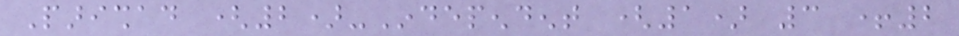Parishad (2)-Independent (1) 3 +2
